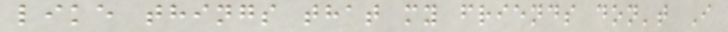like things that my friends don't I
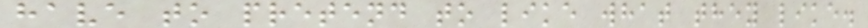have to pretend to like what they like.
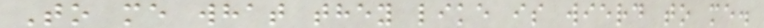To me what they like is wierd to me.
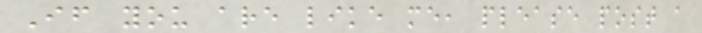If you are like me, please post a
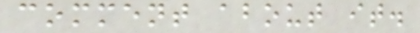comment about it.
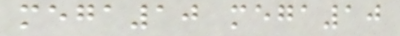mega10 mega10
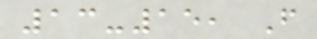13-15, F
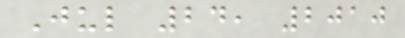Jul 24, 2010
